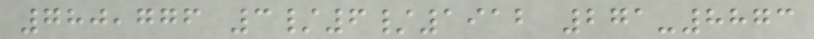780,776 3/6/1912 271-8873
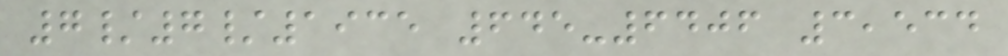7/7/1935 645-6406 3,534
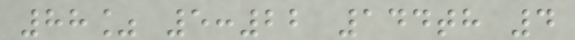88% 5:22 144th 4
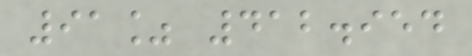91% 412.954
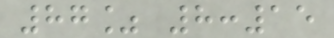87% 8:15
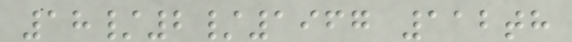18/2/1967 112th
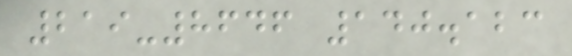219-8646 140.123
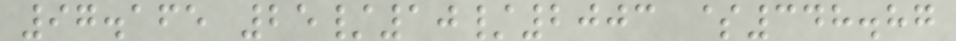97.165 25/10/2003 $348.87
